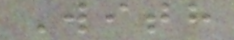With
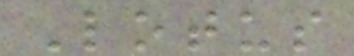Lotus
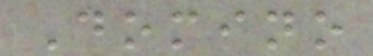Domino
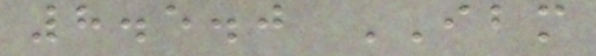8.5.0 IBM
